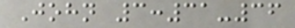John 3:31-36
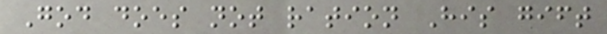God does not ration His gift
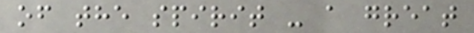of the spirit - a great
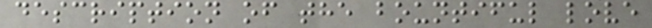description of the bountiful love
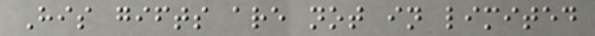His gifts are not in limited
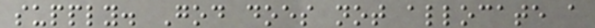supply. God does not allocate a
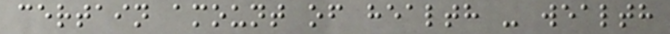certain amount of health - wealth
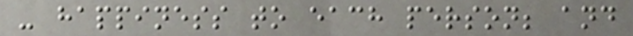- happiness to each person; and
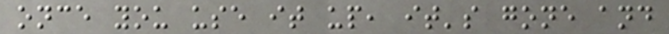once you use it up, it's gone and
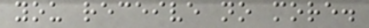you receive no more.
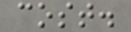cost.
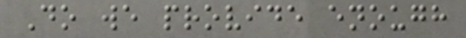Do we provide enough
